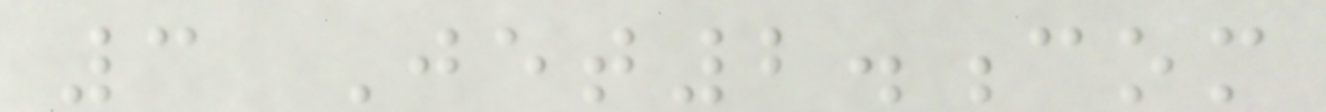3 Jet2.com
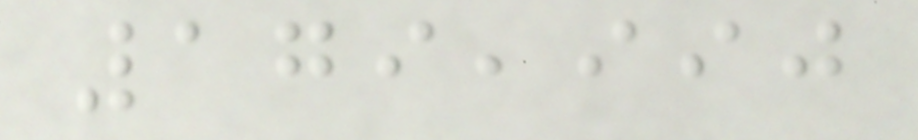179,990
